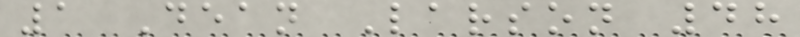1 Dean Larson 48
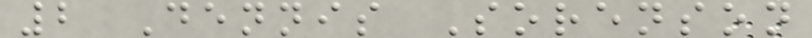2 Dennis Sorenson
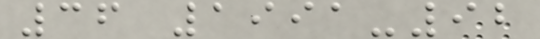36 1991-92
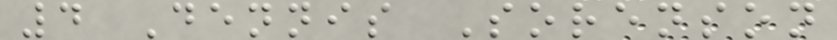4 Dennis Sorenson
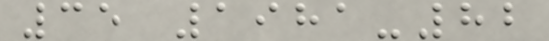35 1981-82
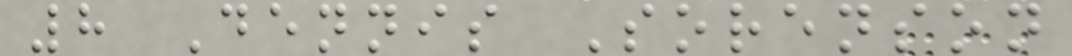8 Dennis Sorenson
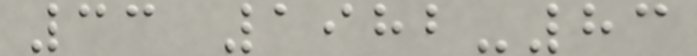33 1982-83
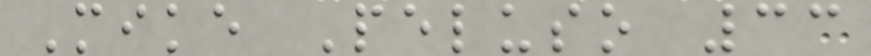Mike Peluso 33
